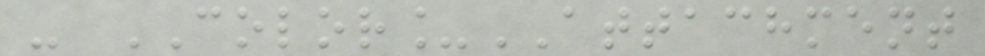- COLOR_ATTACHMENT
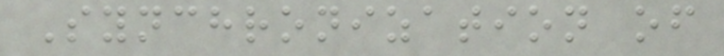Synchronization of
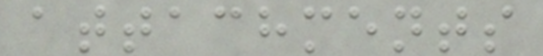attachments
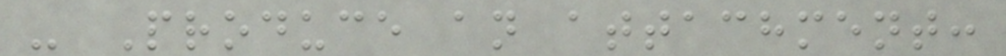- Produce an attachment:
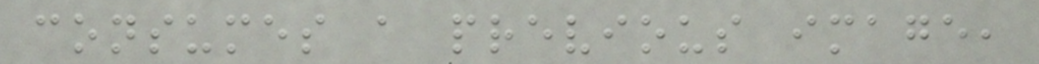consumes a previous image,
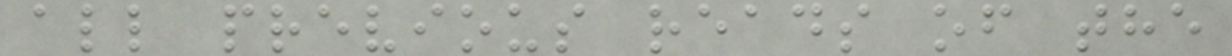all previous reads of the
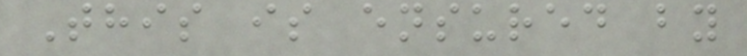This is ensured by
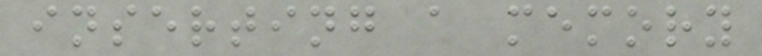inserting a memory
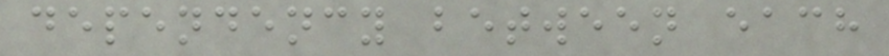dependency between each
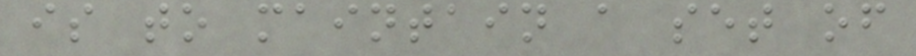is to maintain a set of
